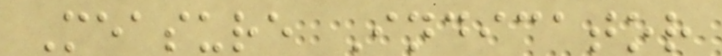Measure Indicator
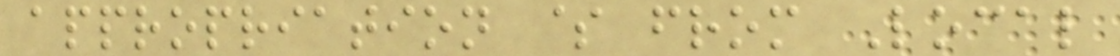appropriation $ from Local
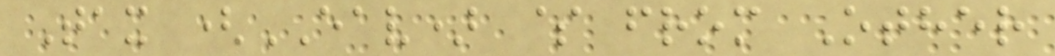Tax (EAV) $ from Other
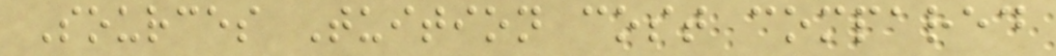Sources Tuition cost compared
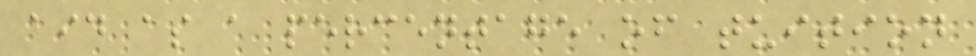aid as a percentage of tuition
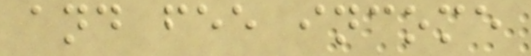and fee income
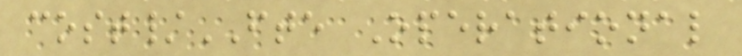cost/FTE Operational
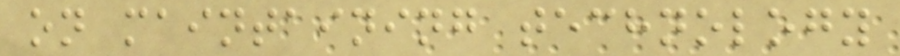on maintaining technology
